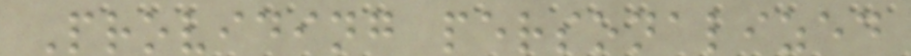Providing personalized
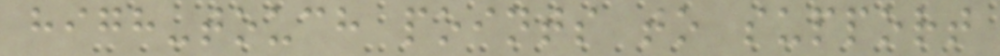high-touch points to support
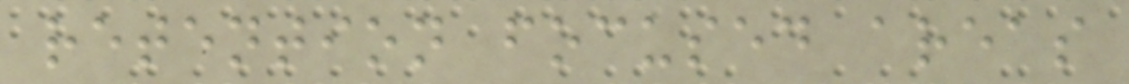retention focused areas
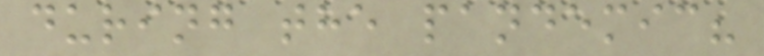during the pandemic?
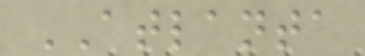ATLANTA
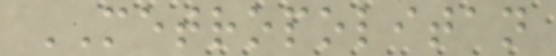METROPOLITAN
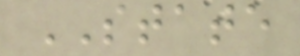STATE
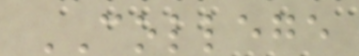COLLEGE
